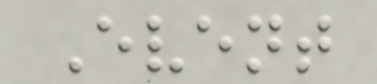Event
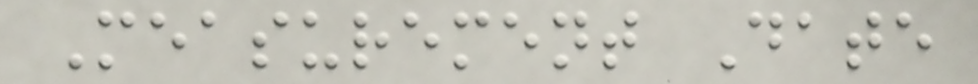Measurement Date
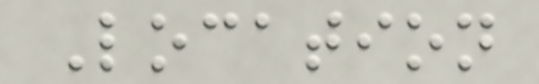Location
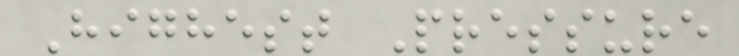Highest Pressure
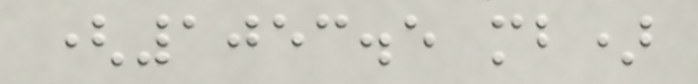(1053.5 mb)
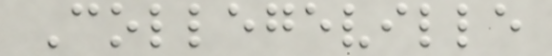Collegeville
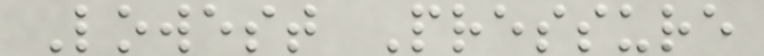Lowest Pressure
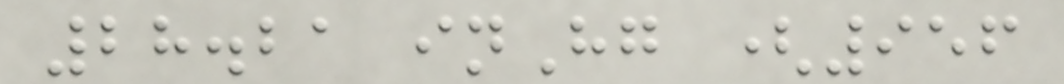28.21 inHg (956
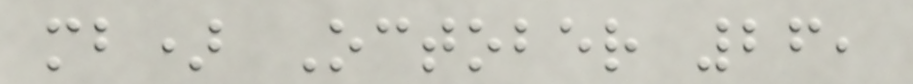mb) October 26,
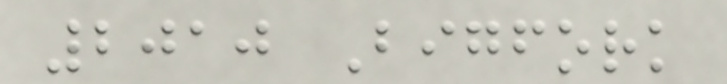2010 Bigfork
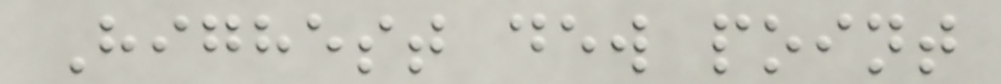Highest dew point
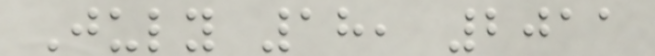July 18, 2011
